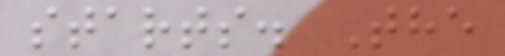starts. The
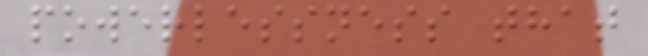powerlessness that
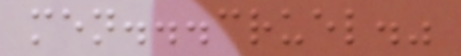men...cruel."
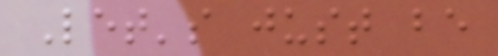Let's just be
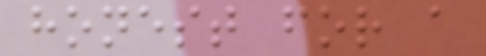honest for a
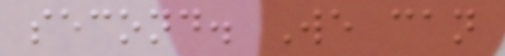second. We can
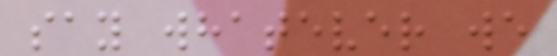say whatever we
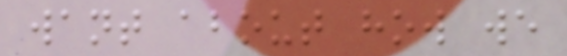want about how we
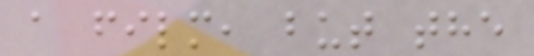a film, but the
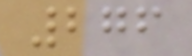276
